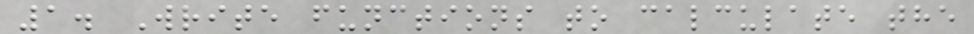1. Write functions to calculate the
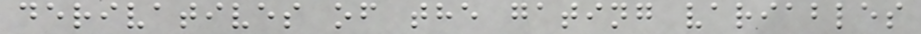derivatives of the gating variables
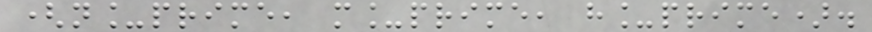(n_prime, m_prime, h_prime).
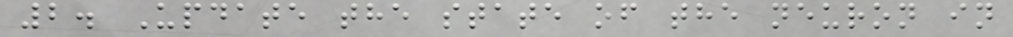2. Update the state of the neuron in
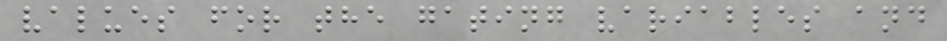values for the gating variables and
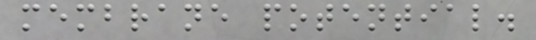membrane potential.
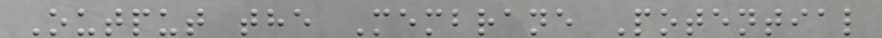Output the Membrane Potential
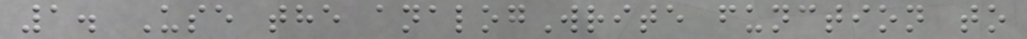1. Use the analogWrite function to
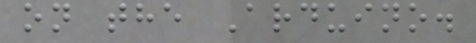on the Arduino.
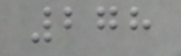278
